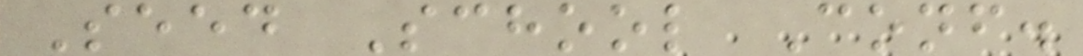Seed School Conf.
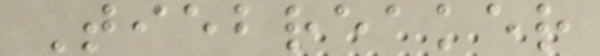Tiebreaker
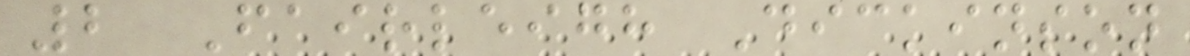2 Fairleigh Dickinson
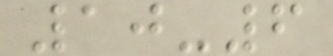10-6
